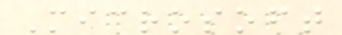Microsoft
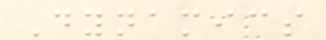Dynamics
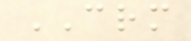CRM
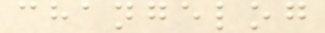changelog
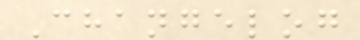Changelog
